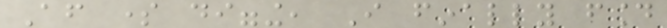After some digging, I finally found
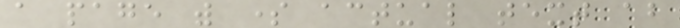a page with some actual text about
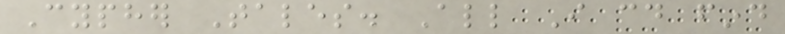Cypher Tales. All I could find
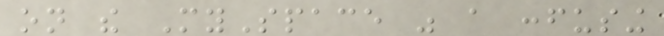on the MySpace was a confusing
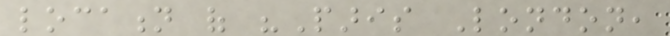location of "Paris London,
